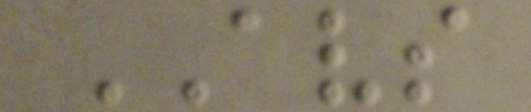AVS
